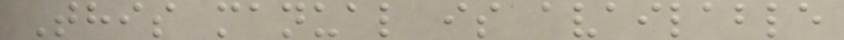This manual is available
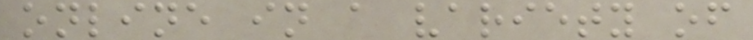online in a variety of
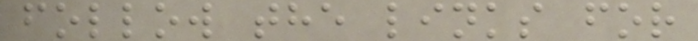follow the links for
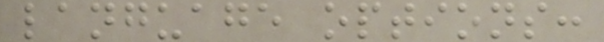language options:
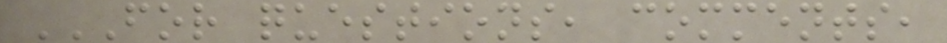FOR QUESTIONS, COMMENTS,
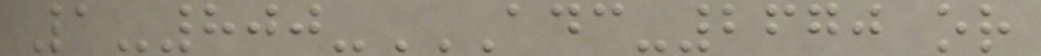1-800-ADC-2670 OR
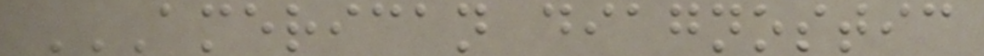AMERICAN DIAGNOSTIC
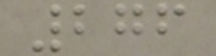276
